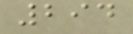294
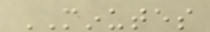MINUTES
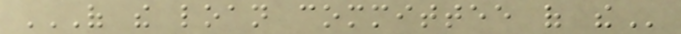OF THE LOAN COMMITTEE OF THE
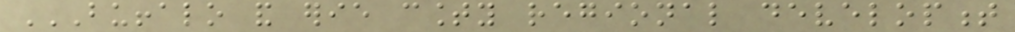BUFFALO AND ERIE COUNTY REGIONAL DEVELOPMENT
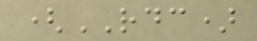(RDC)
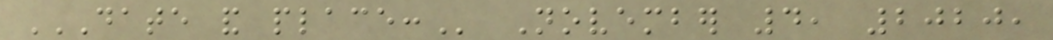DATE AND PLACE: November 4, 2020,
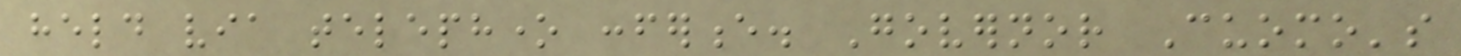held via telephone conference. Governor Cuomo's
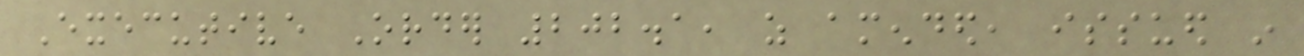Executive Order 202.1, as amended, issued in
